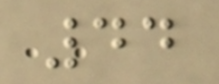44
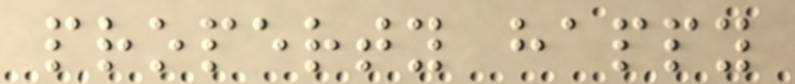property happy
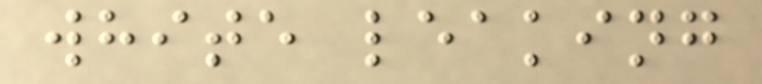white leaking
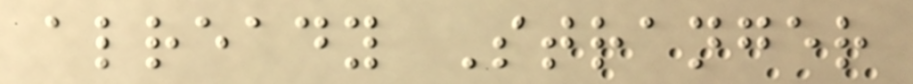already Stranger
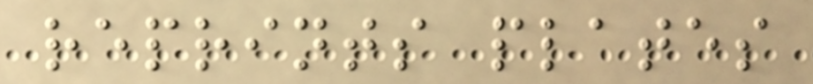reprints plates
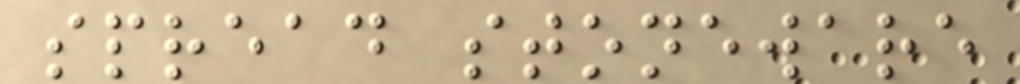spread stoneware
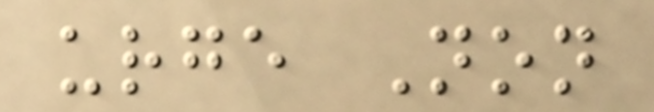urge Non
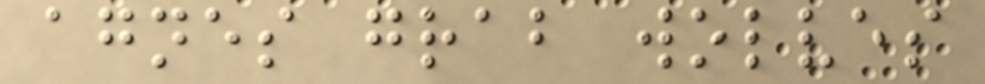agnes grab wolves
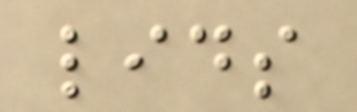lids
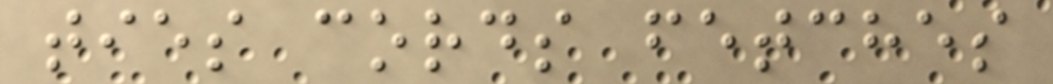ties cords fetches
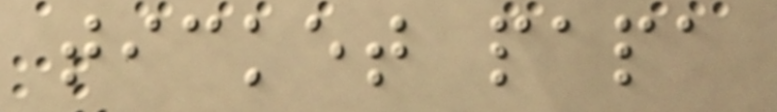ticket papa
